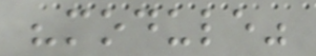"module"
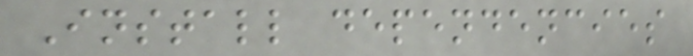Install dependencies
